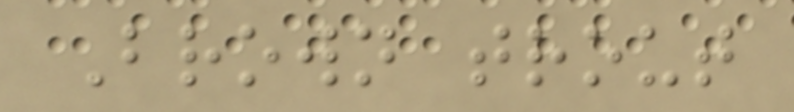Brown trout
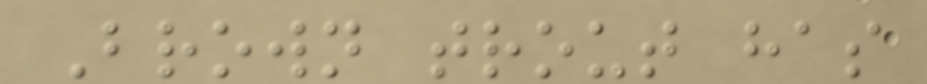Brown trout has
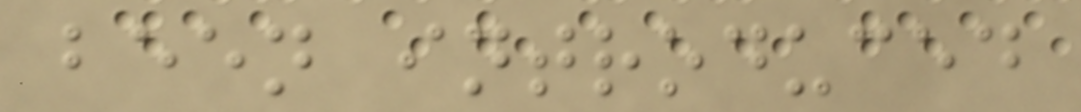been introduced
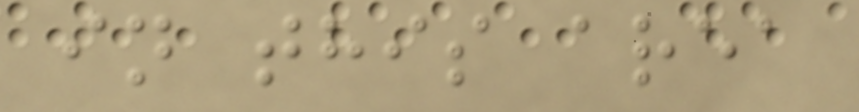in this area
